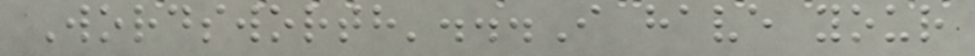Wordsworth'...I have your
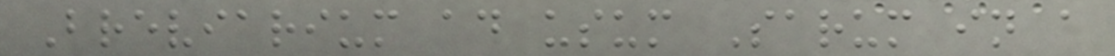Breviarium ad usum Sarum in a
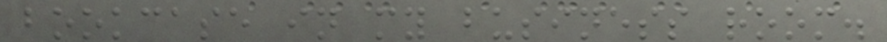bookcase in my business room.
